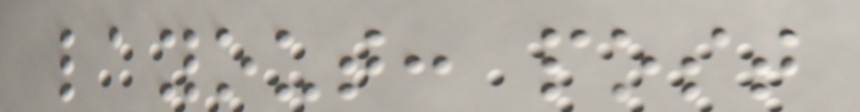layout: post
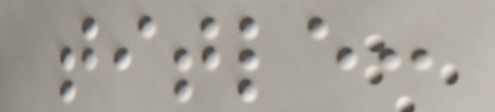title:
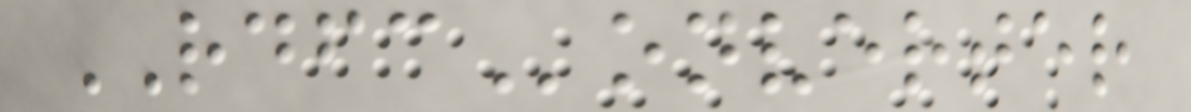RDFConverter
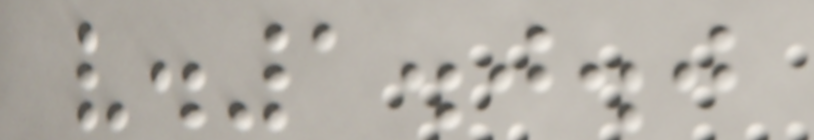v.1.0.0
